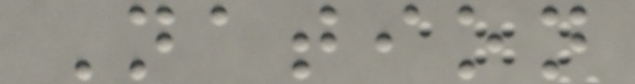Nation
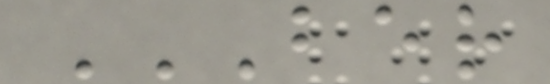BER
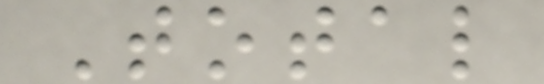Total
